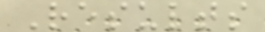Results
